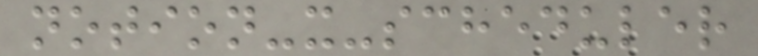notion-x-scheduler
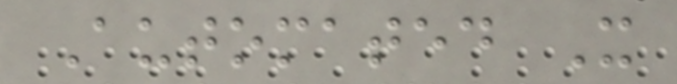Automated X
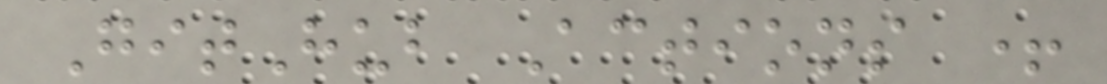GitHub Actions +
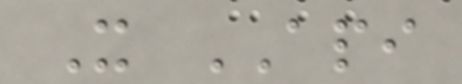X API
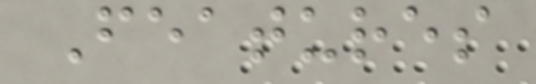Features
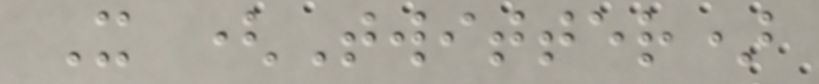X (Twitter)
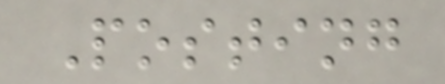Posting
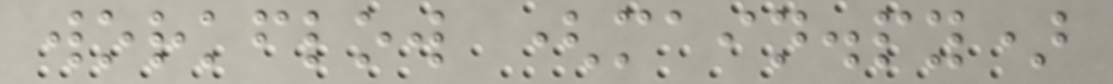workflow (main.py)
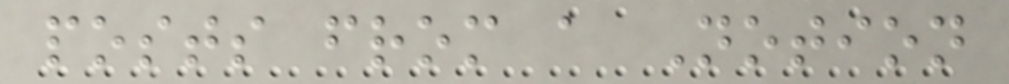posts from a Notion
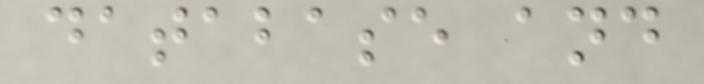database and
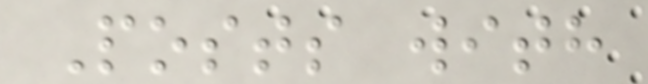Posts with
